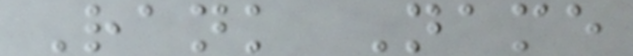Rank Name
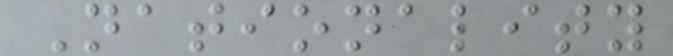Nationality
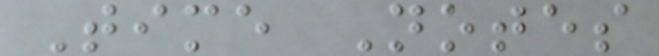Time Notes
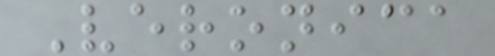Veronica
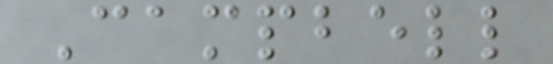Campbell
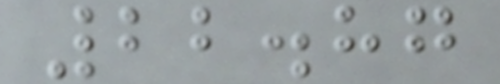22.87
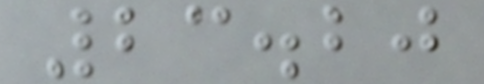23.20
